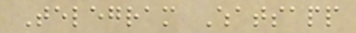Telegram Whatsapp
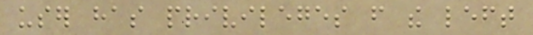user has privileges from the left
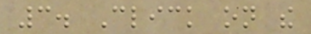3. Click on the
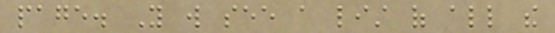page. You will see a list of all the
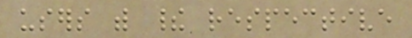users with their respective
